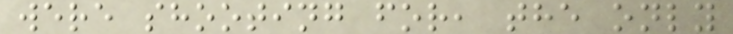were shooting for, the only
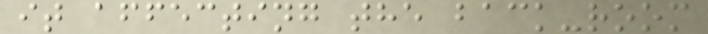it affecting the back-room
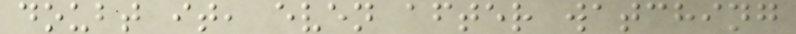doubt it, even after watching
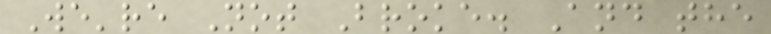We're Not Broke. And the
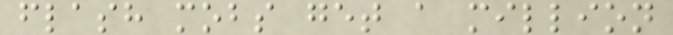flash mobs get a million
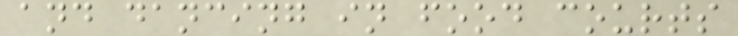and dancing in food courts
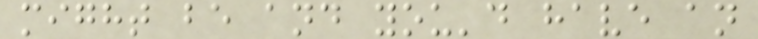might be and you'd have an
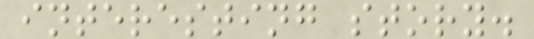interesting story.
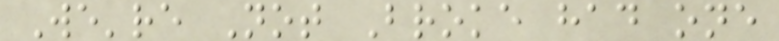We're Not Broke had one
